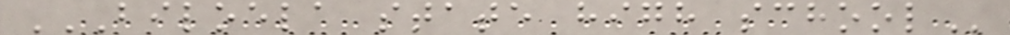BILOELA STATE HIGH SCHOOL
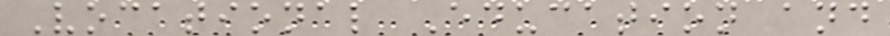Vocational Education and
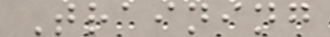Training
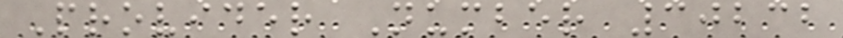Provider Number 30232
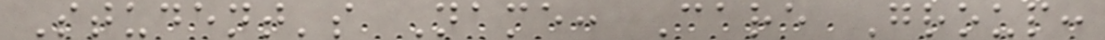Student's Name: Care Group:
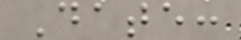Date:
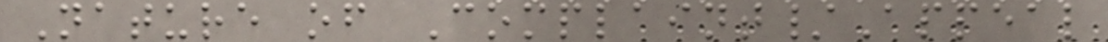Nature of Complaint/Appeal
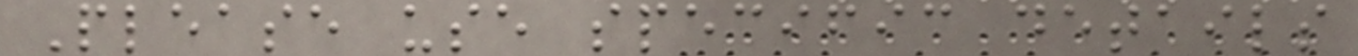Please use specific details
